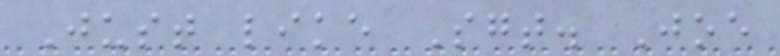Just like Sgt. Joe
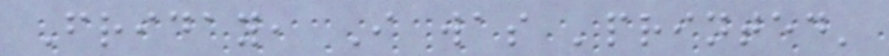Friday, I was 'printed'
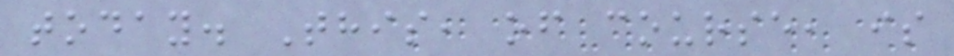today. This, of course, is
